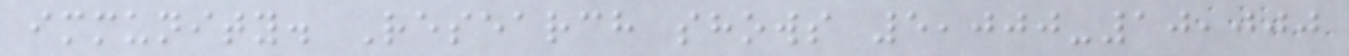immunity. Research shows 5,000-10,000
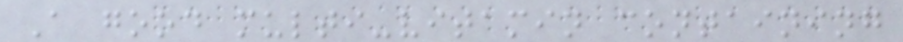A good multi-vitamin containing
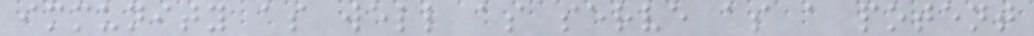immunity as well as serve as a potent
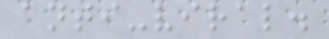anti-viral.
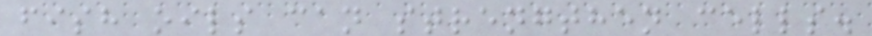fish oils can strengthen cells.
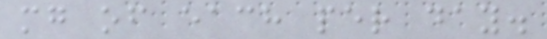mg of each per day.
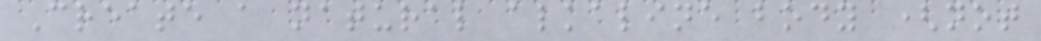Create a natural alkaline body (not
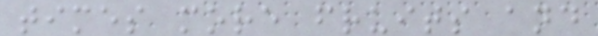times more fruits and
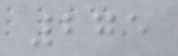275
